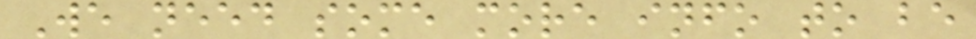We need some more info to be
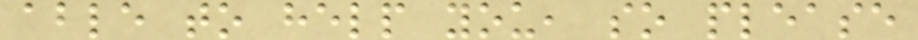able to help you, so please
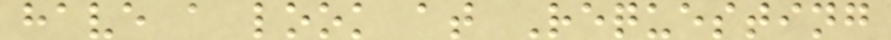have a look at Requesting
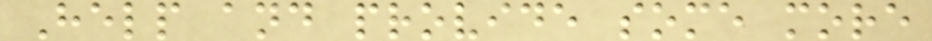Help and provide some more
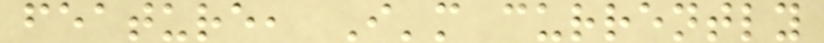feature, I'm currently
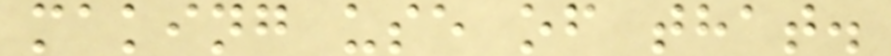making use of that.
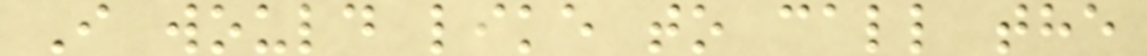I would like to call the
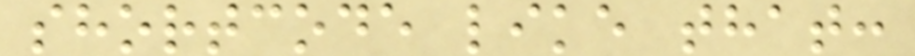shortcode like that:
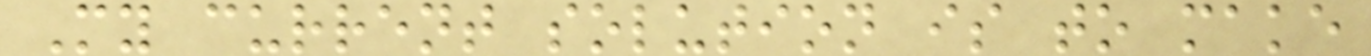My current solution is to make
